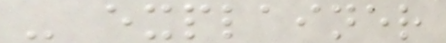- explainer
